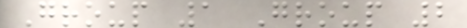Group 1 Group 2
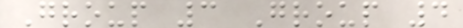Group 3 Group 4
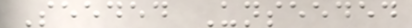Seeded Unseeded
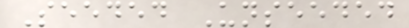Seeded Unseeded
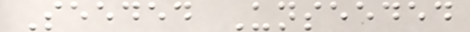Seeded Unseeded
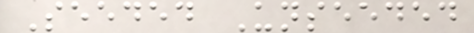Seeded Unseeded
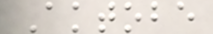Aktobe
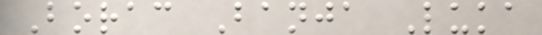Borac Banja Luka
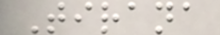Tirana
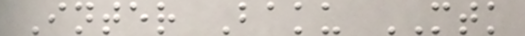Inter Baku MTK
